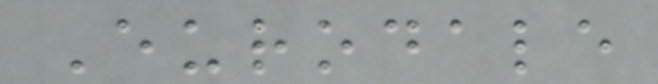Eurodale
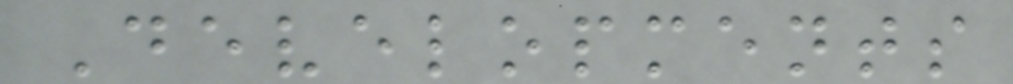Developments
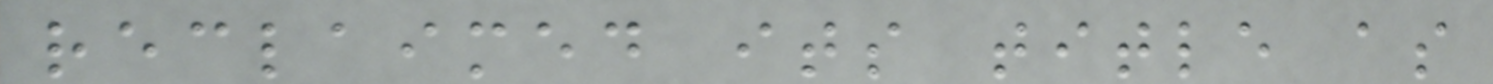reclaimed its title as
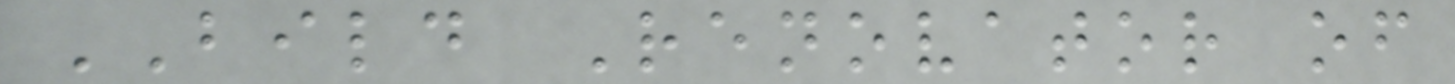BILD Renovator of
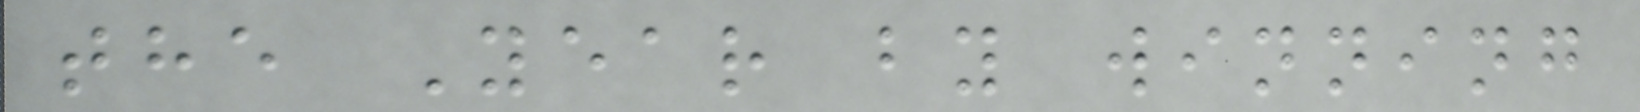the Year by winning
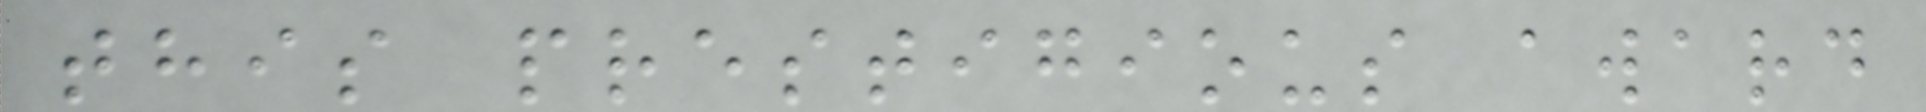this prestigious award
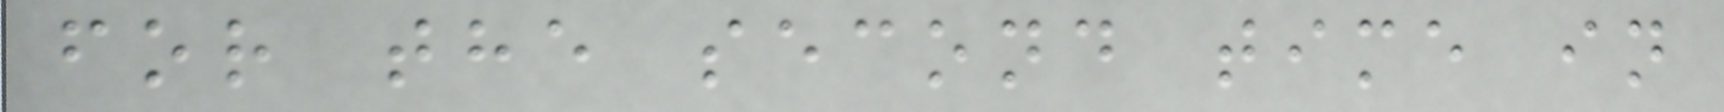for the second time in
